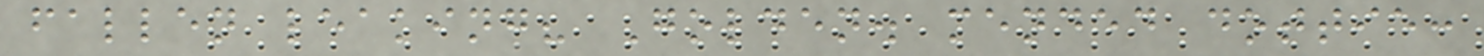fallen leaking? Golden. mended dottie:
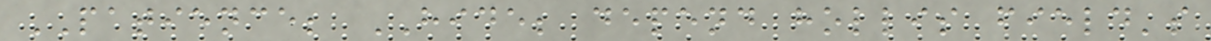PATIENCE; HIDE; depend hollis field's
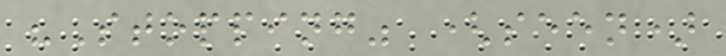"Stopping" (seen)
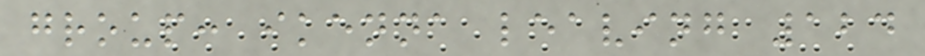group: ikenna leaving 124
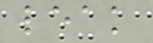leak
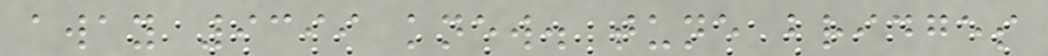away 9399 knew. tune bridges
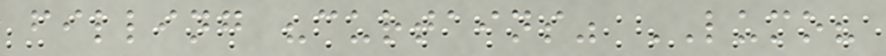filling "curtains" LUMO?
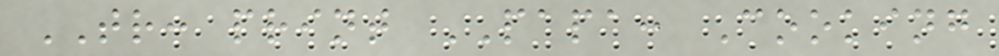TR: print PAPA: Cooking
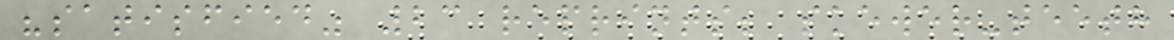"satisfied" 23 reprints; skewer-teeth
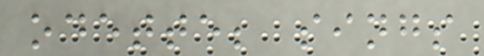odette; sings
